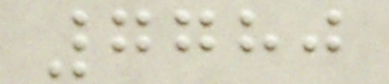7780
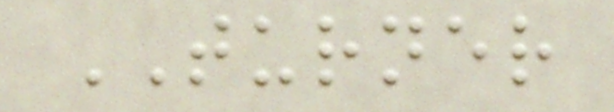TURNER
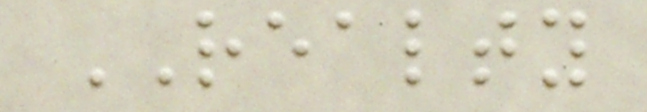REALTY
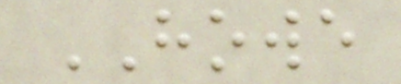HOWE
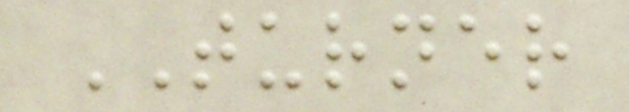TURNER
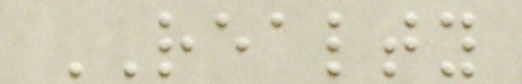REALTY
